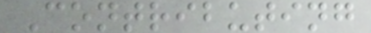Contributing
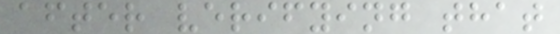after verifying that
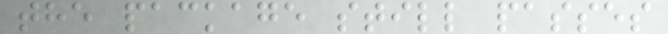the package still passes
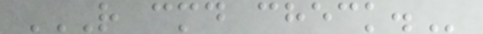R CMD CHECK.
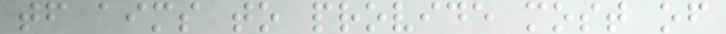tf aims to provide most of
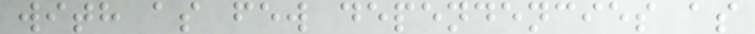with as few dependencies as
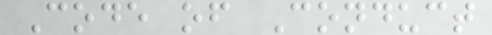Code of Conduct
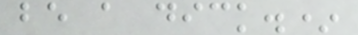be a dick.*
